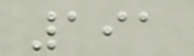191
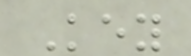Key
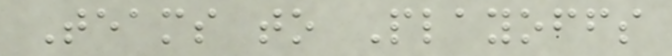Teams to Playoffs
